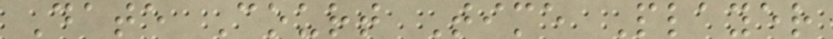Date Court Time Player
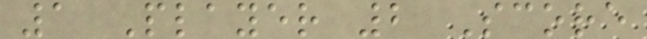1 Player 2 Score
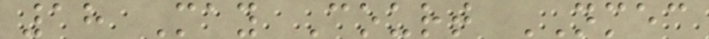18 May Court NMEC
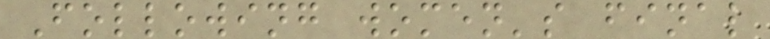Following women's final
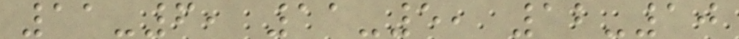11-6, 11-5, 12-10
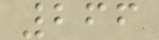266
